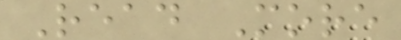Read More
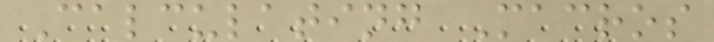Calculating Macros
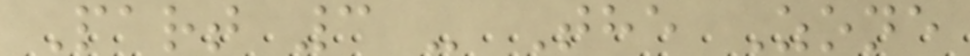Part 3 - The Zone
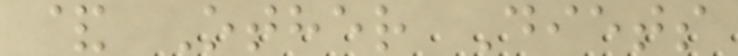& Other Diets
